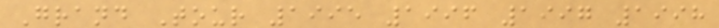Grand Tour 1995 1996 1997 1998
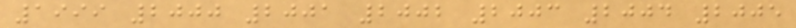1999 2000 2001 2002 2003 2004 2005
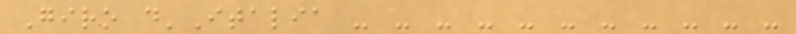Giro d'Italia - - - - - - - - - - -
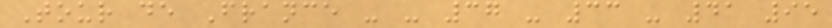Tour de France - - 37 - 33 - 41 95
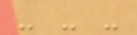- - -
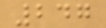247
